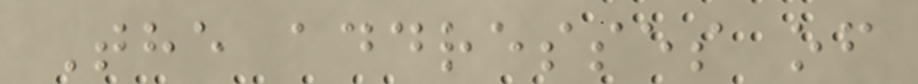The addresses of
